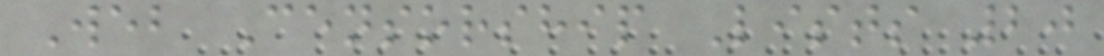Web Censorship Lists 20
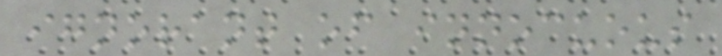ignorant of innocuous
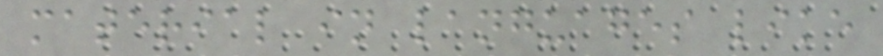material in languages like
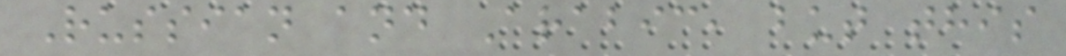Russian and Arabic, but this
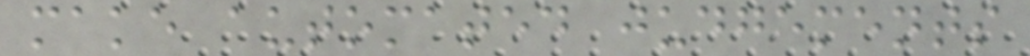make automated judgements
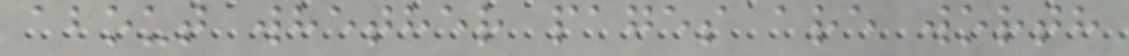about whether pages are worth
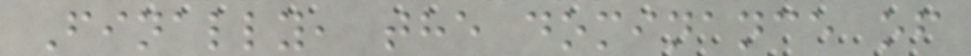Finally, the dominance of
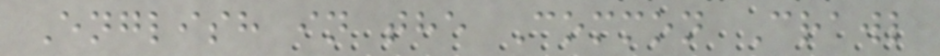English in the Common Crawl
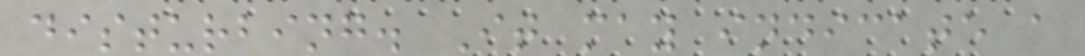disturbing. It may indicate a
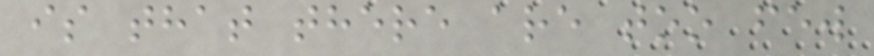is that there are too few
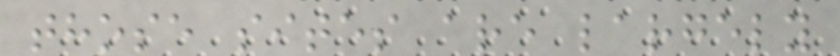those sites are largely
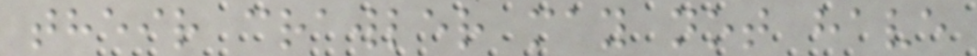their crawler may not have
